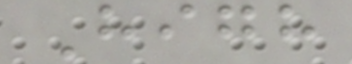High
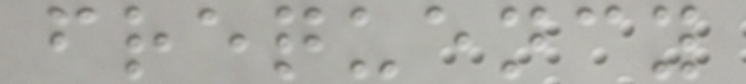frequency
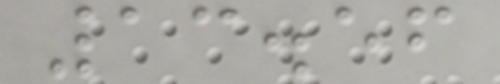13.56
